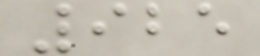925
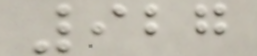927
